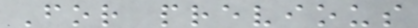For previous
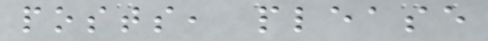posts, please
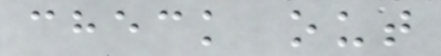check out
